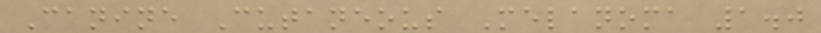Canine Cutaneous Melanoma 1.0
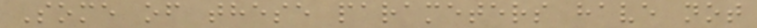Some of these parameters have not
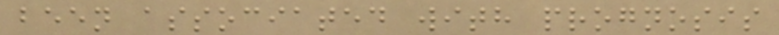been associated with prognosis
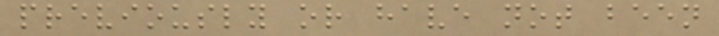previously or have not been
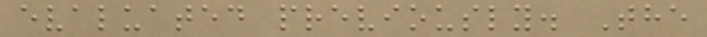evaluated previously. The
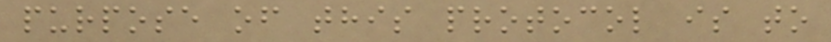purpose of this protocol is to
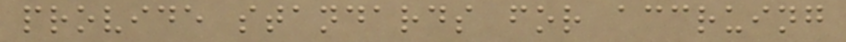provide standards for accruing
